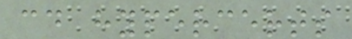cd hypercerts
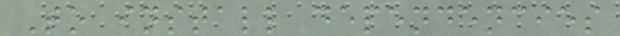To install dependencies
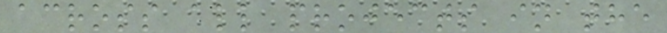across all projects in the
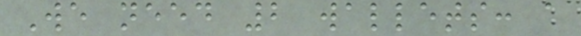We need 2 wallets: a
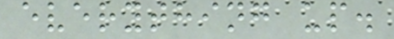everything up.
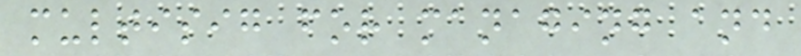multisig for managing and
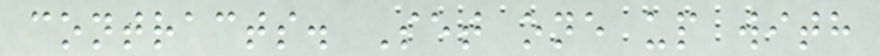contracts. Set one up with
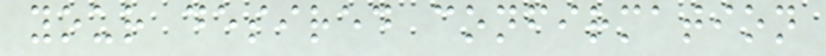your desired confirmation
